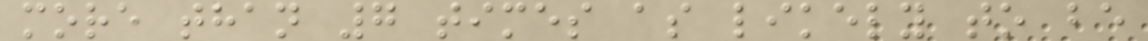more than 7 times as likely to be
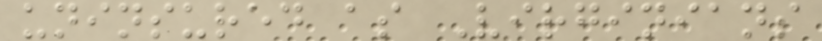uninsured as Virginians
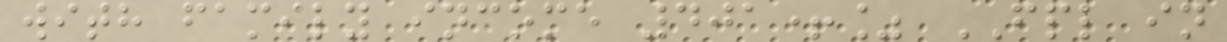with family income 401+% FPL in
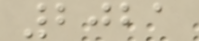2021
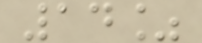14%
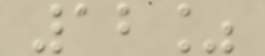12%
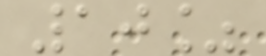10%
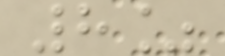8%
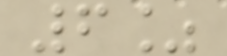6%
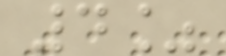4%
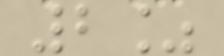2%
